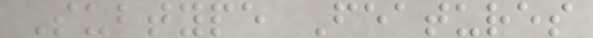Subtype Features
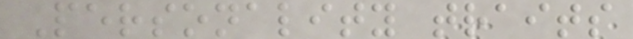Personality traits
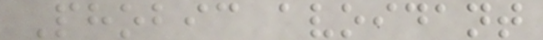Phobic avoidant
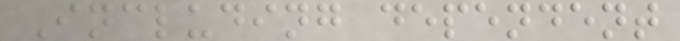Including dependent
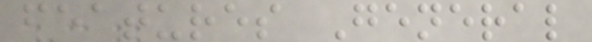features General
